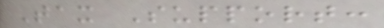Tax Support:
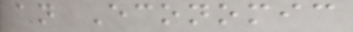an Economic
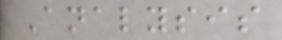Analysis
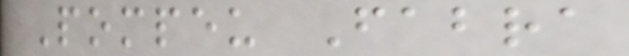Pompeu Fabra
